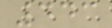443
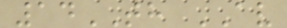14TH AV
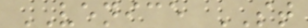VENICE ST
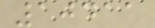10411
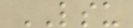LSU
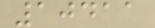10411
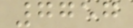7757
